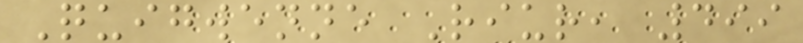Quigwenne Riur, 499
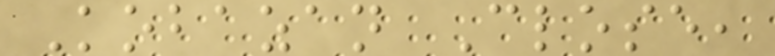Kobazan Close,
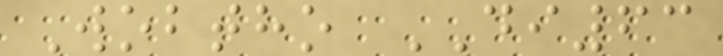Wobtho DI63
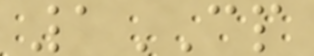1CP
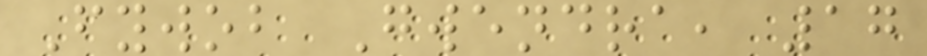Fywob Gwendra, 17
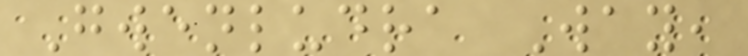Gwenludra Way,
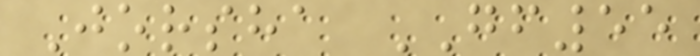Jorsha GF55
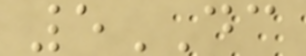5DC
